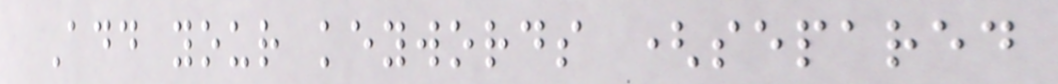Add your keywords (separed
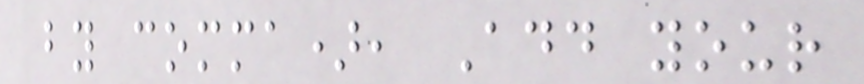by comma), Add your
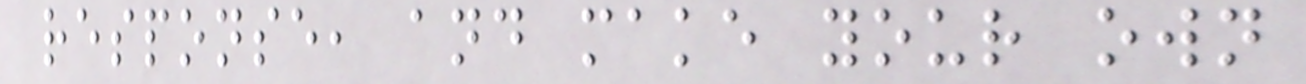response, and make your own
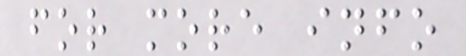for more info
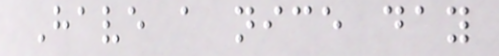Have a nice day
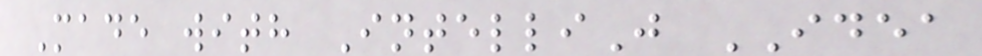Made with IntelliJ IDEA
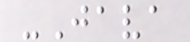-Java
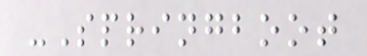-Springboot
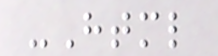-Html
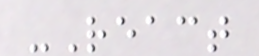-React
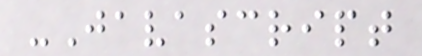-Javascript
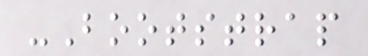-Bootstrap
